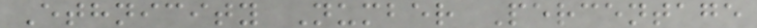Ethnicity Number Percentage
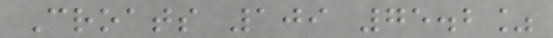Croats 109 75.2%
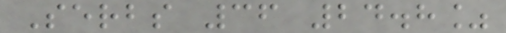Serbs 36 24.8%
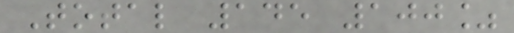Total 145 100%
